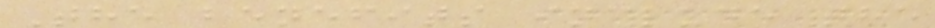The benefits include the
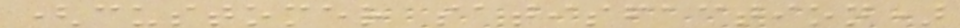(customer satisfaction)
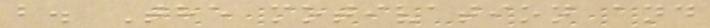b. The motivation and
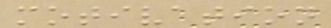motivation
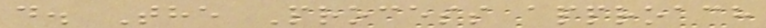d. The Process approach
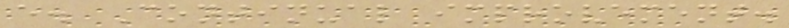e. Continual improvement.
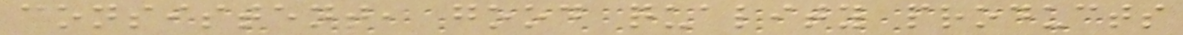consistent, good quality products
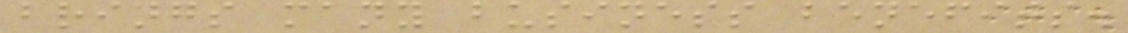brings many business benefits.
